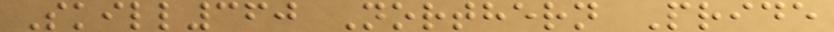Skill360 Northern Pride
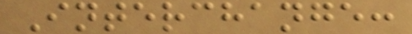Interchange:
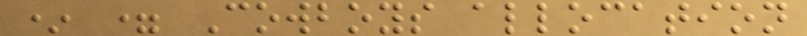* = Cowboys allocation
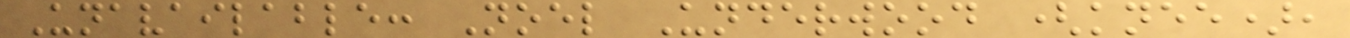Unavailable: Noel Underwood (knee),
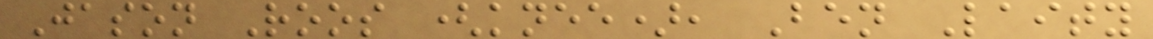Jason Roos (knee), Ben Laity
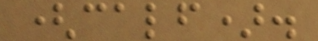(calf).
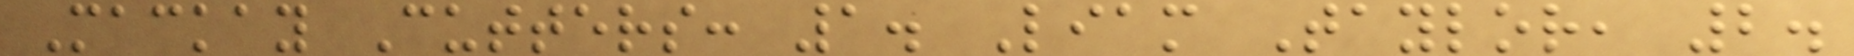Mackay Cutters: 1. Liam Taylor, 2.
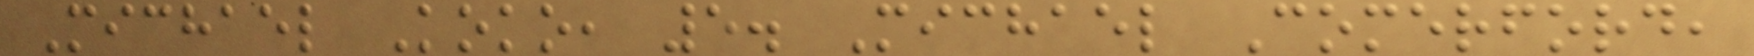Michael Koko, 5. Michael Comerford,
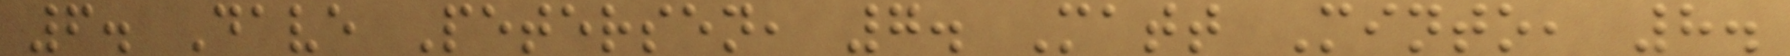6. Dave Petersen, 7. Matt Minto, 8.
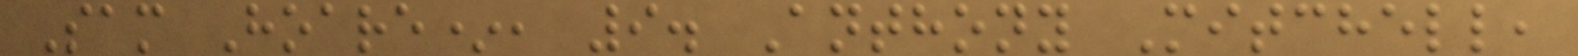Sam Hoare*, 9. Anthony Mitchell,
